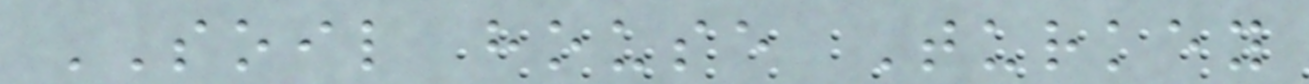SOIL house Turkey
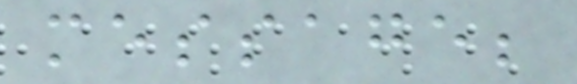message;
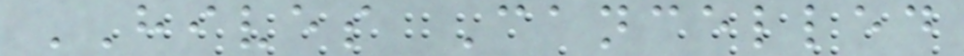HIVES Cancelled
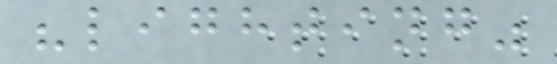"lighting"
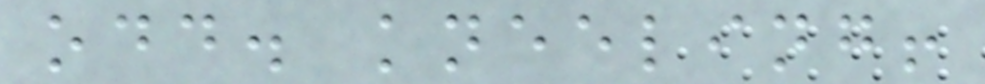odd. kneeling!
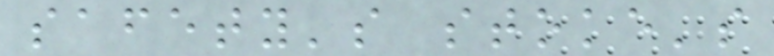safety's stoke's
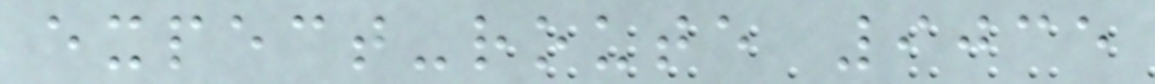expect-route 9035
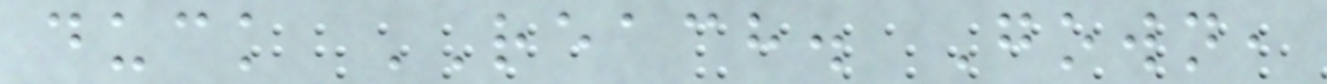duck REACH. Gown,
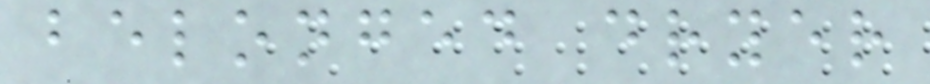belonged dryer
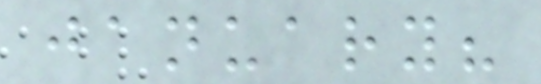january?
